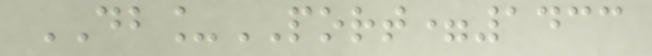DB_PORT=1433
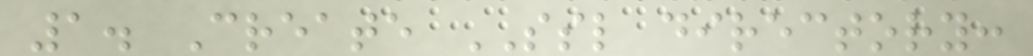1. Create SSL directory:
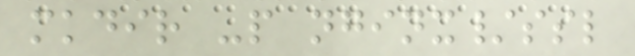mkdir -p nginx/ssl
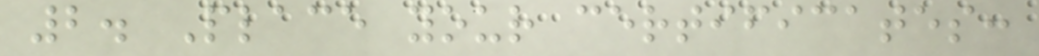2. Place your certificates:
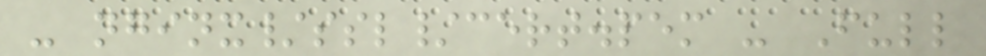- nginx/ssl/cert.pem - Full
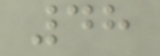48
